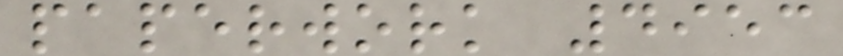paperwork 4953
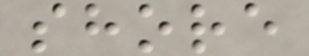shore
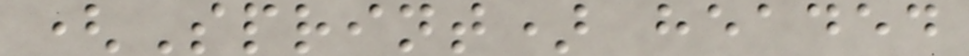(Sprint) headed
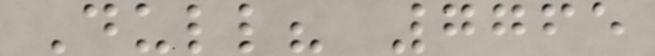Dull? 7765
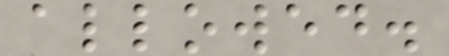allowed.
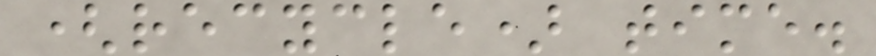(recycle) time.
